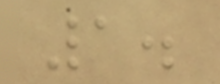1.
